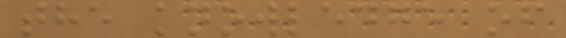the knowledge of
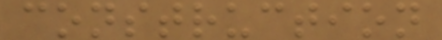construction
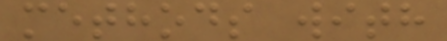methods with
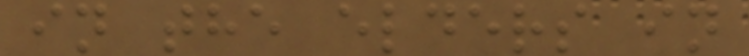in the elders in
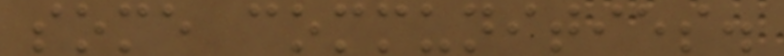some communities.
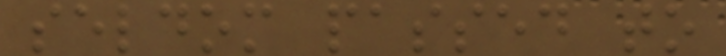seldom passed to
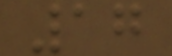17
